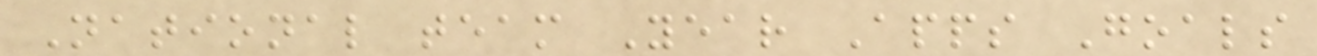National team Year Apps Goals
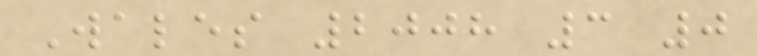Wales 2008 3 0
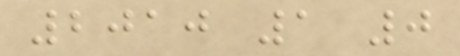2010 1 0
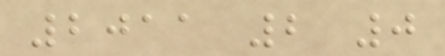2011 2 0
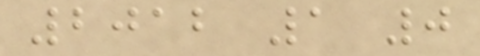2012 1 0
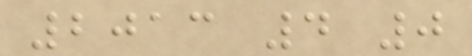2013 4 0
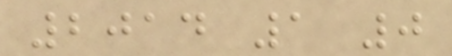2014 1 0
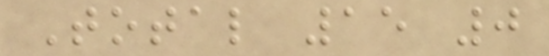Total 15 0
